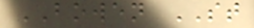BOWEN ST
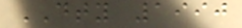DTY 1990
